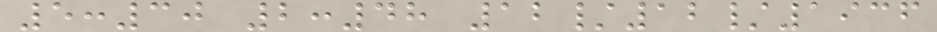5:30 2:48 12/12/1936
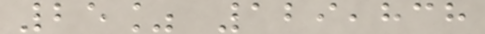25% 129,838
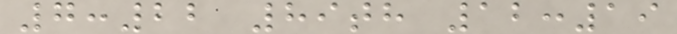7:22 89th 12:19
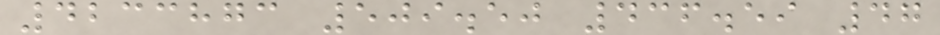4233873 509.50 436.59 47
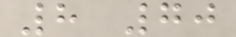8 70
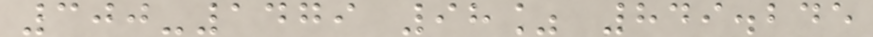300-1479 98% 849.245
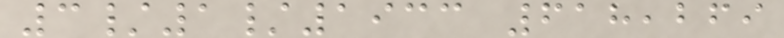3/1/1933 618,269
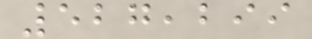527,299
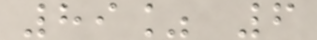89% 6
